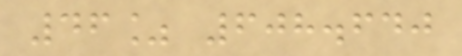46% 608.640
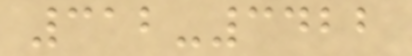312-3422
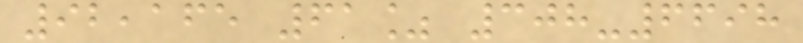92,165 61% 308-6698
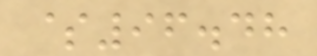$96.48
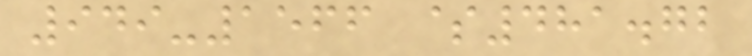949-1566 $481.72
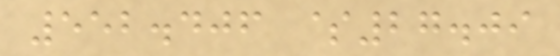552.406 $27.09
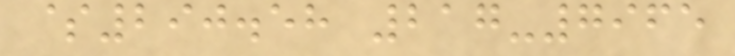$290.58 217-7965
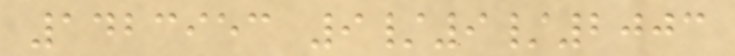1423953 9/9/2003
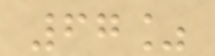67%
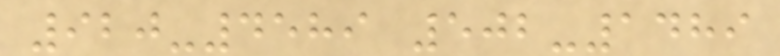920-4589 502-1489
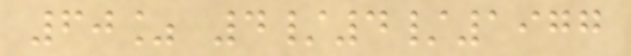60% 4/4/1977
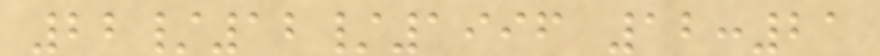22/12/1996 12:21
